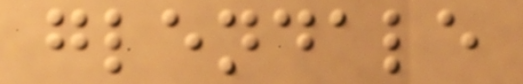glendale
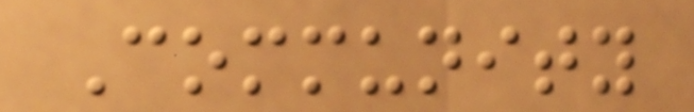Community
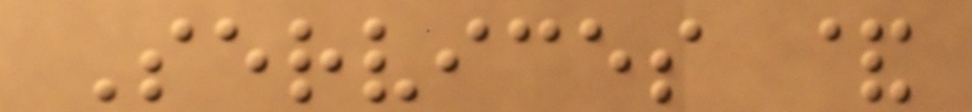Services &
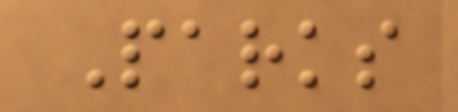Parks
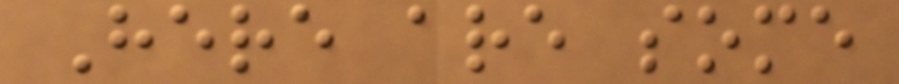Here are some
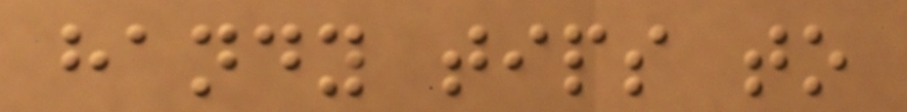handy tips to
